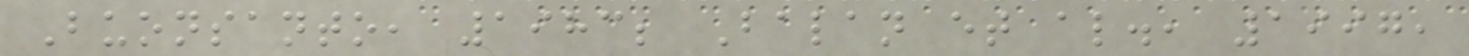Buonsanto, 1983; Balan et al., 1997,
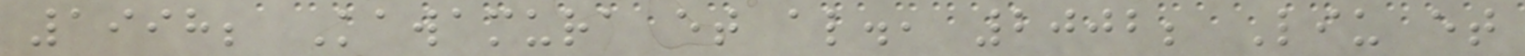1998; Kawamura et al., 2002; Liu et
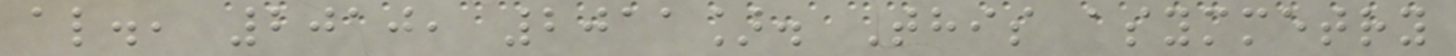al., 2010, 2011]. This asymmetry
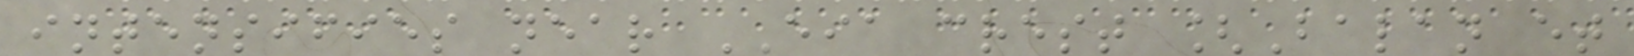intensifies near EIA crest [Balan et
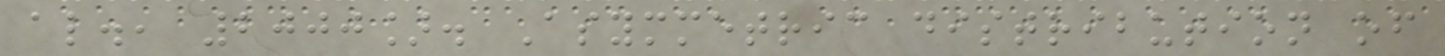al., 2000]. Asymmetric distribution of
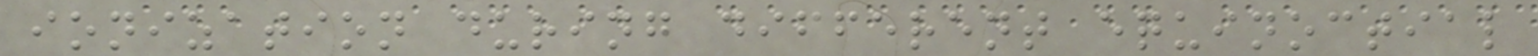ionization during different equinoctial
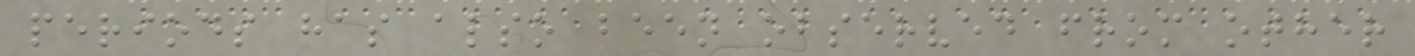periods has also been observed from other
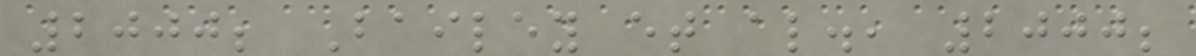2000; Bailey et al., 2000;
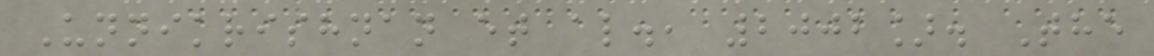Unnikrishnan et al., 2002]. The
